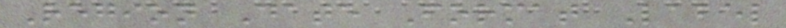Region Date Format Label
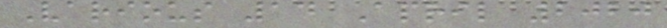Various 14 April 2020
